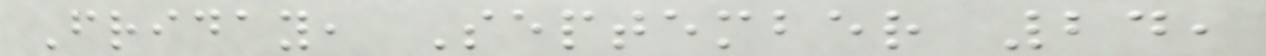Friday, September 24,
